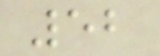52
